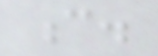c.
